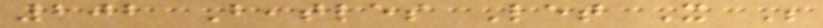202 Beatles Let It Be
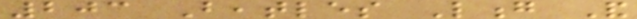203 Beatles Long And
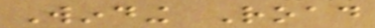Winding Road
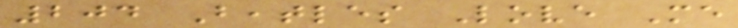204 Beatles Love Me
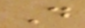Do
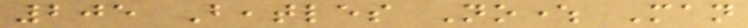205 Beatles Nowhere Man
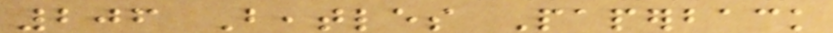206 Beatles Paperback
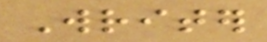Writer
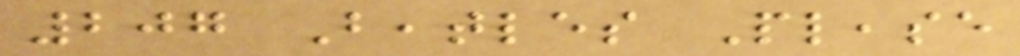207 Beatles Please
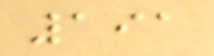191
